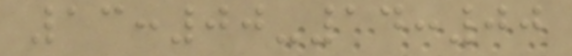13:00-14:00
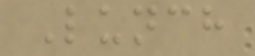Lunch
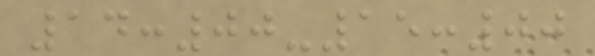14:00-15:00
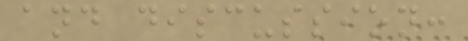and discussion:
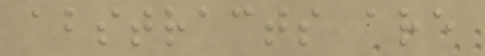abstracts are
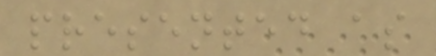presented as
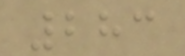283
